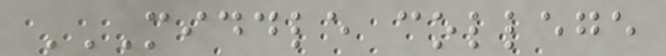MIDDLE COLLEGE
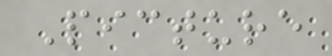Picture
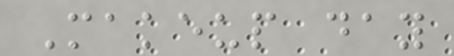Makeup day
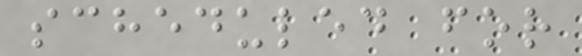scheduled for
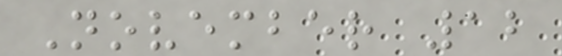November 12
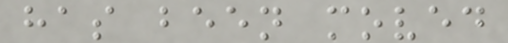has been moved
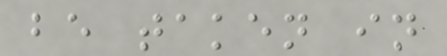be taken in
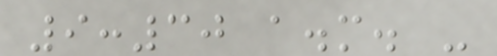9:30 a.m. -
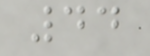44
